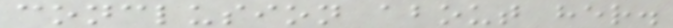conclusion about her.
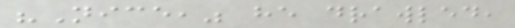"Nice," he drawled,
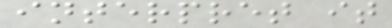interpret it
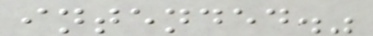intended."
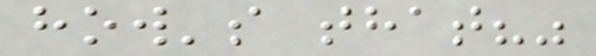how's that?"
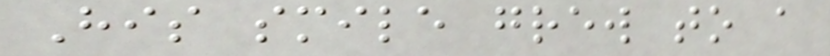His smile grew to a
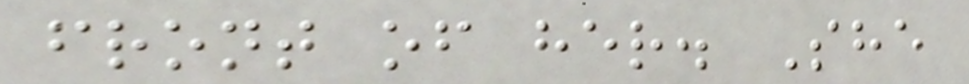front of her. She
